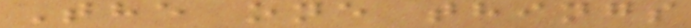The one things
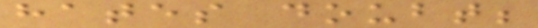hates doubt;
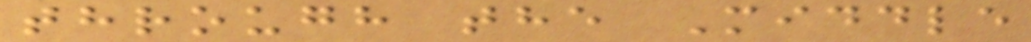through the Middle
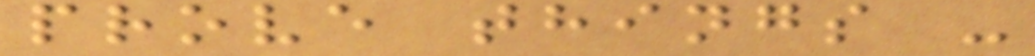prove things -
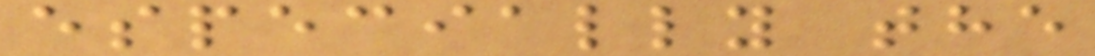especially the
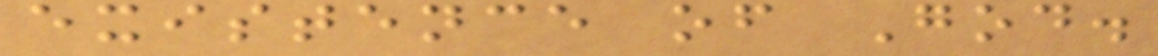existence of God.
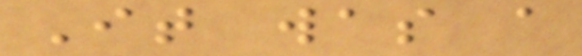It was a
